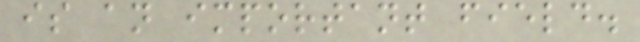is an important field.
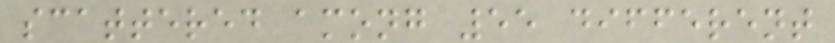scattered among 55 different
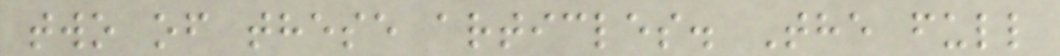two of these articles. The full
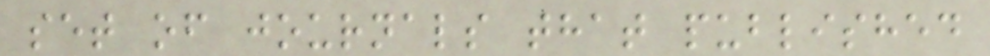set of journals that published
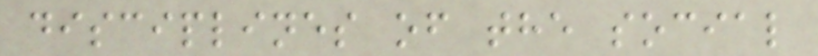disciplines of the social
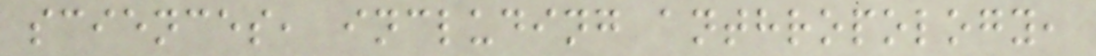sciences, including anthropology,
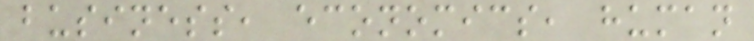business, economics, human
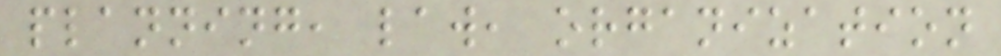planning, law, organization
